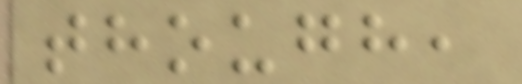though,
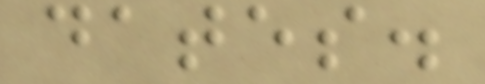dates.
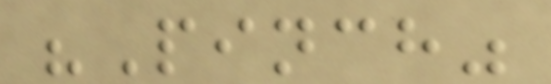"Pinch"
